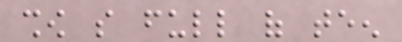show so full of teen
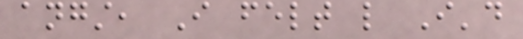angst, I felt like I'd
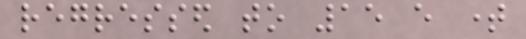regressed to 15 every time
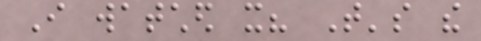I watched it? That's the
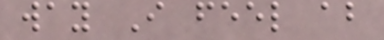way I feel about
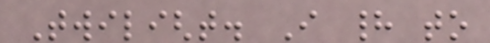Twilight. I had to
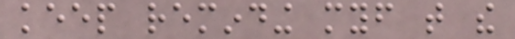keep reminding myself that the
